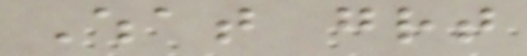What great
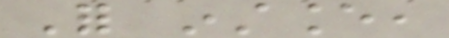For instance,
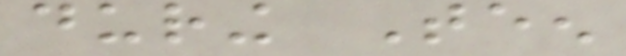during Teen
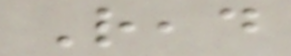Read
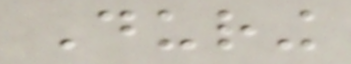During
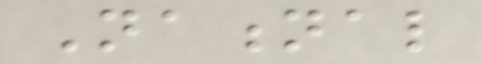National
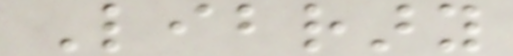Library
